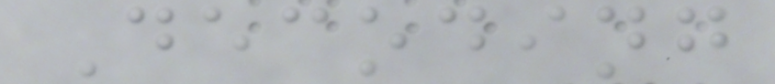Decoding
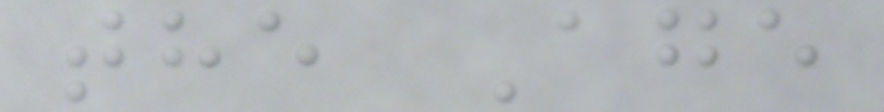the Age
